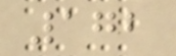172
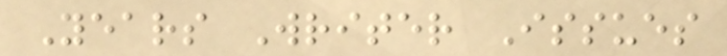Years Writer Issues
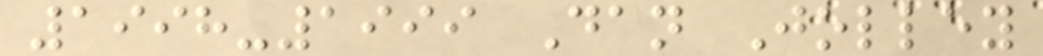1998-1999 Dan Jolley
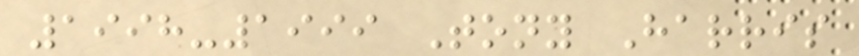1998-1999 Tony Harris
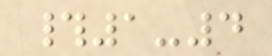#1-4
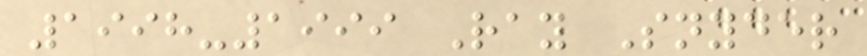1998-1999 Ray Snyder
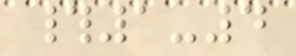#1-4
